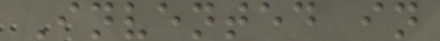Invented in
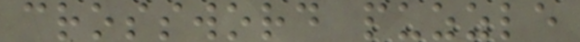crossword puzzle
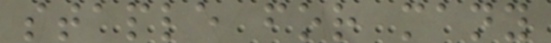staple for many
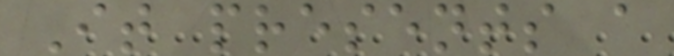It presents a
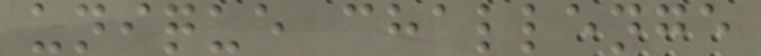unique challenge
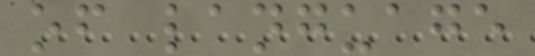of language
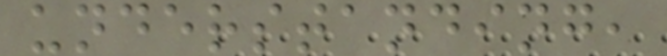understanding,
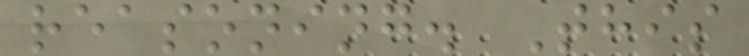reasoning. This
